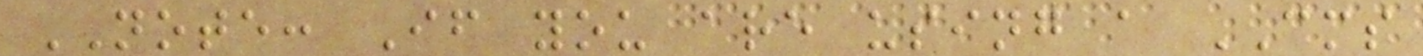NOTE: If you are using a CMS
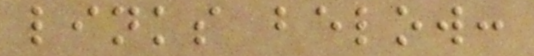links below:
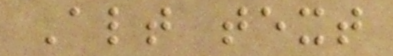Alt text
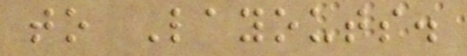to Layouts.
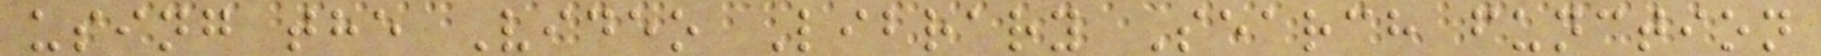using the Video Library Search function
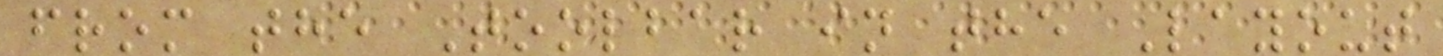from the Toolbar in the Layout
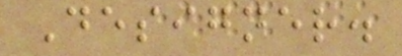Designer.
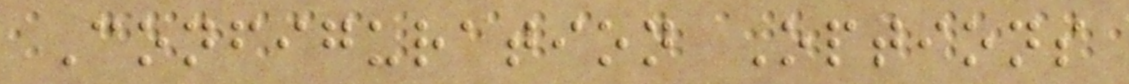Configuration Options
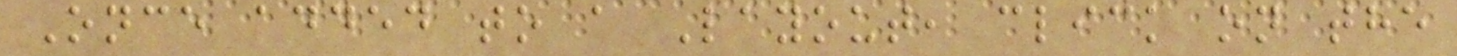Once added to a Layout, click on the
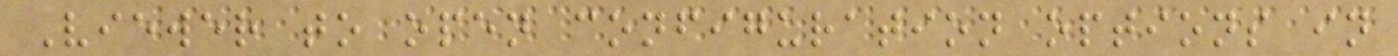Viewer to open configuration options in
